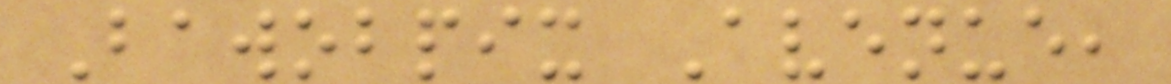Bawobpix Avenue,
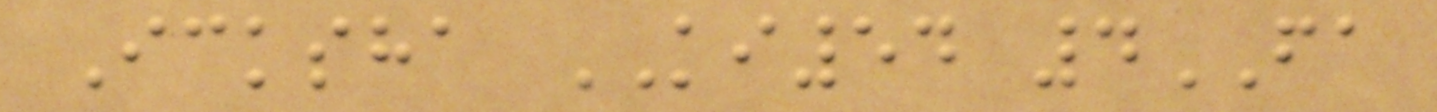Icksha KI54 4FA
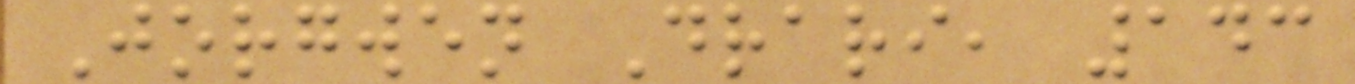Jorgwen Drari, 143
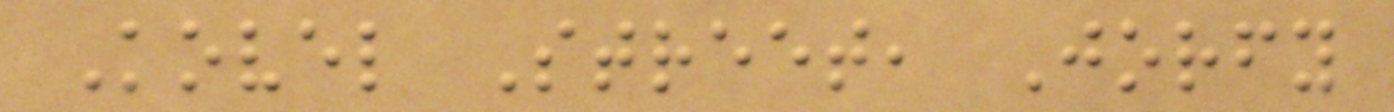Kovel Street, Jorfy
